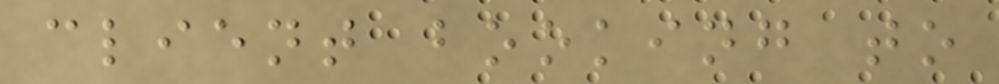client booking to
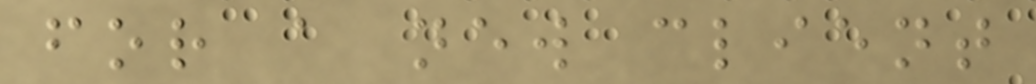for a new client
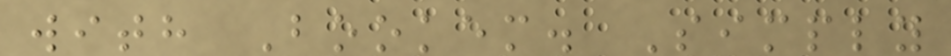with Bookem. Simply
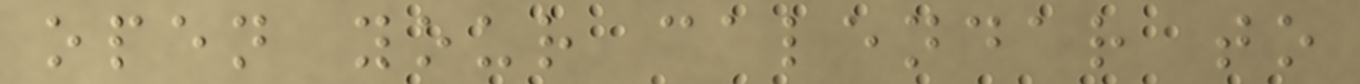open your calendar to
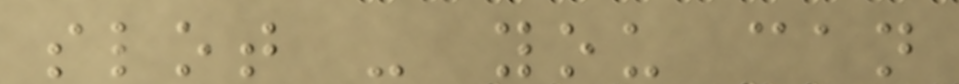slot - you can
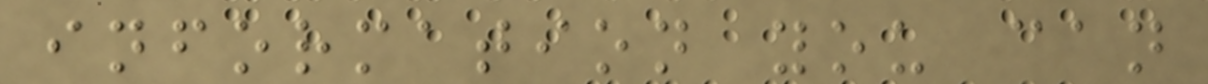information you can
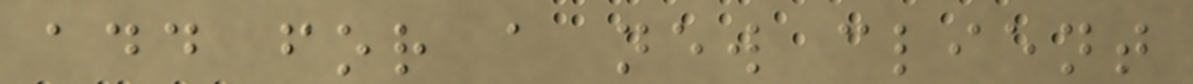add for a new client
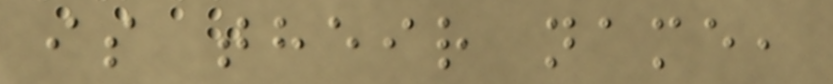is their name,
